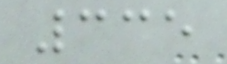335
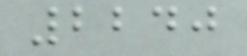2240
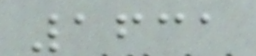1631
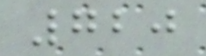720
